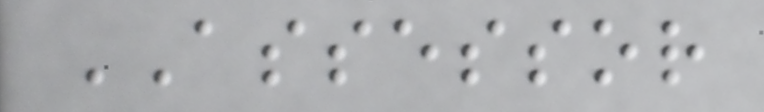ASSESSOR
